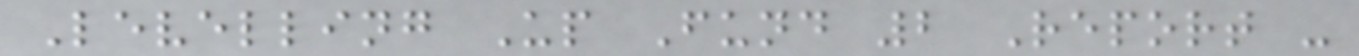Levelling Up Fund 2 Report -
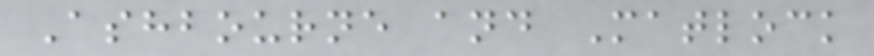Ashbourne and Matlock
